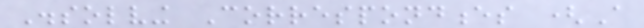Dissolving Correspondences (A
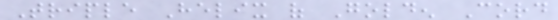Triple Helix of Golden Cord
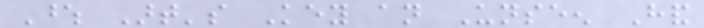Whose Art's Key an Unseen Hand
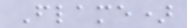Flame)
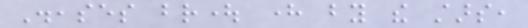Diseases brought here by the stars,
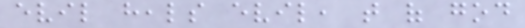evil heals evil, that of god
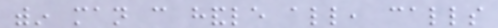within man can handle all, calls
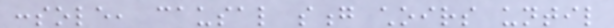console, causal song choirs until
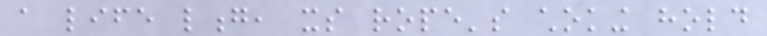a life long, its rope's choking hold
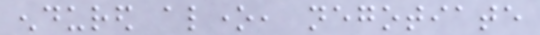endured alone, negotiate
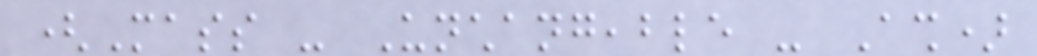(Mass - Unchangeable - Ash)
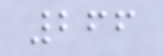266
